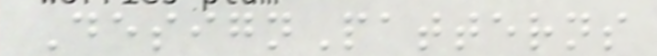DesignPatterns
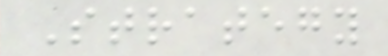Strategy
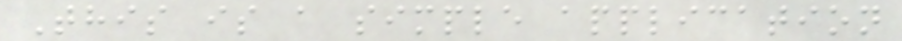This is a simple application
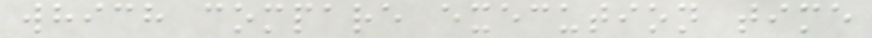which compare execution time
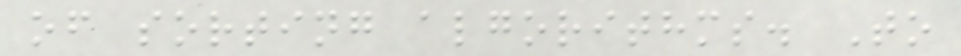of sorting algorithms. To
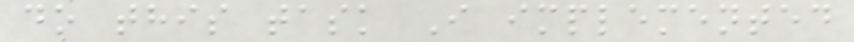do this task I implemented
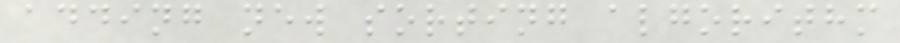adding new sorting algorithm
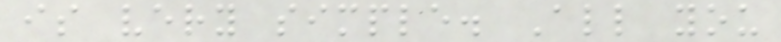is very simple. All you
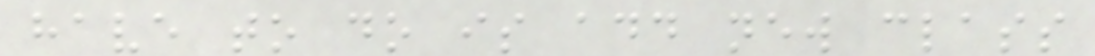have to do is add new class
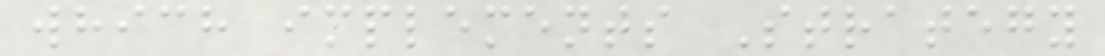which implements Strategy
